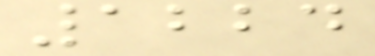1224
